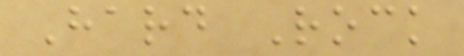Hard Rock
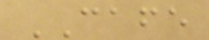CAFE
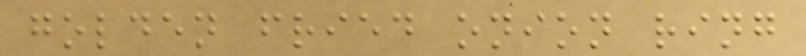golden fried onion ring
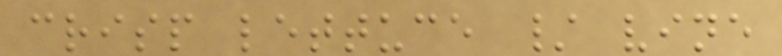crisp lettuce / vine
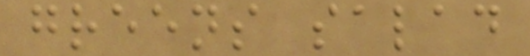greens salad
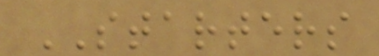STARTERS
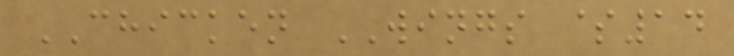CHICKEN WINGS $14
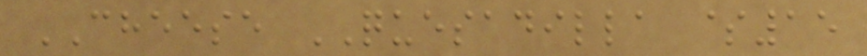CHEESE QUESADILLA $15
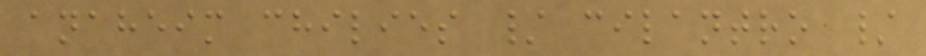anaheim chilies / cilantro /
